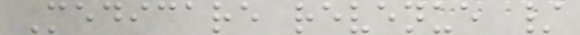Medicare revenue /
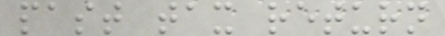past tax return
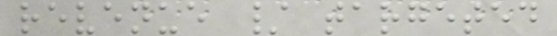revenue / targeted
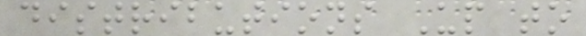distributions Up to
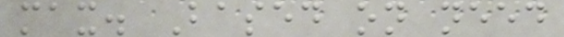max. Based on need
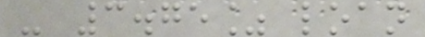- 3.75% loan
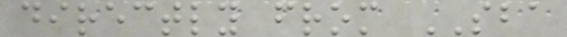directly from SBA
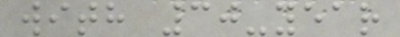with 30-year
